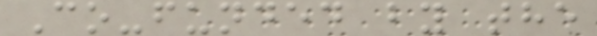Co-funded by the
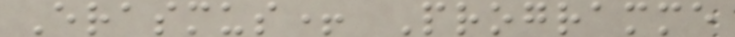Erasmus+ Programme
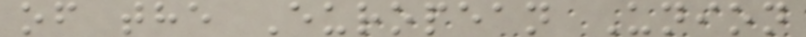of the European Union
